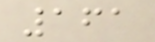161
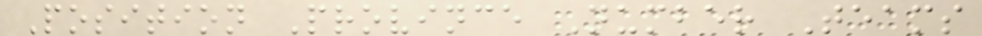Position Province Number Teams
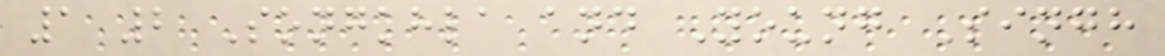1 2 Songkhla and Young Singh
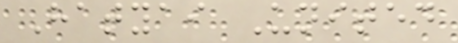Hatyai United
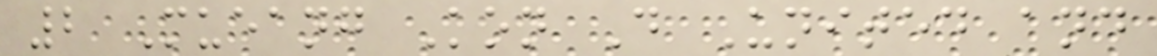2 Mueang Kon D United and
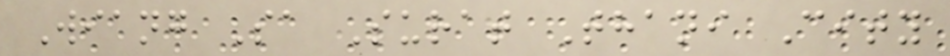Wiang Sa Surat Thani City
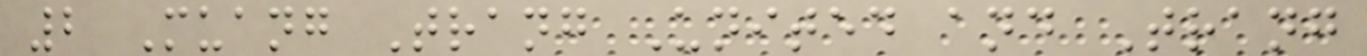2 Muang Trang United and Trang
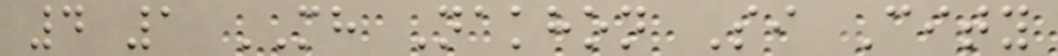4 1 MH Nakhon Si City
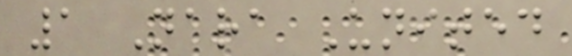1 Nara United
